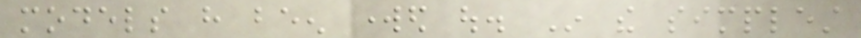models have been worked out. In the simplest
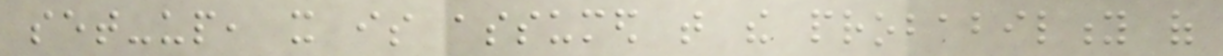set-up, it is assumed that the probability of
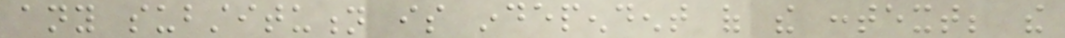any substitution is independent of the context; the
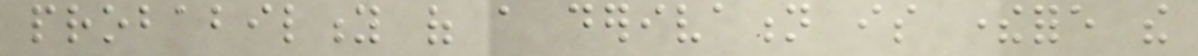probability of a derivation is therefore the
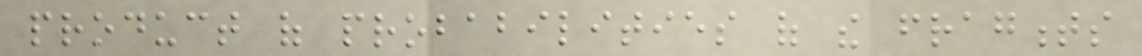product of probabilities of the fragments
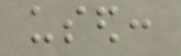used:
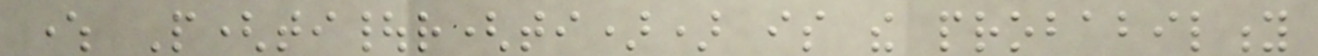where P(ti|r(ti)) is the probability
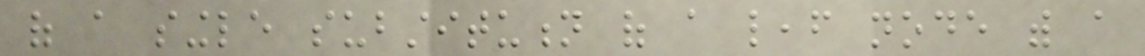of a single substitution of a leaf node with a
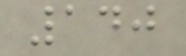140
